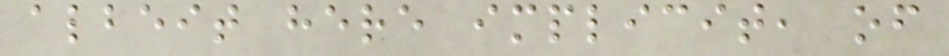albeit here implicit, of
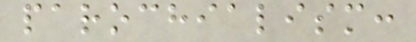parochialism:
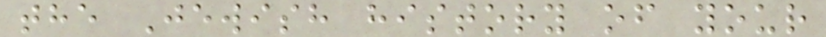the Jewish history of your
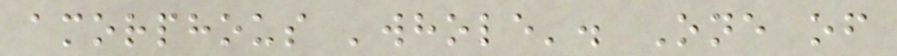amorphous 'whole'. One of
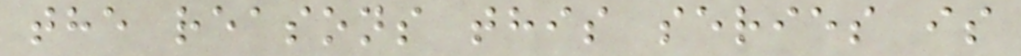the reasons this series is
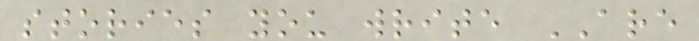stories you write ARE
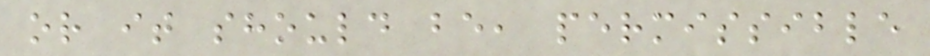or it should be, permissible
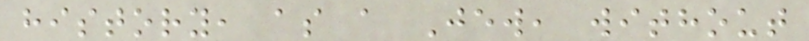history, as a Jew, without
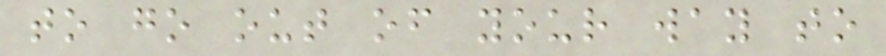to go out of your way to
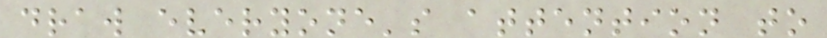draw everyone's attention to
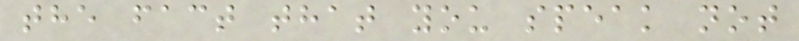the fact that you speak not
